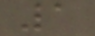1
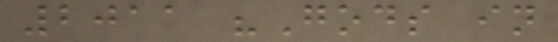2011 "Gods in
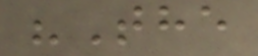"The
